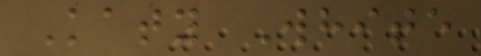Katy White
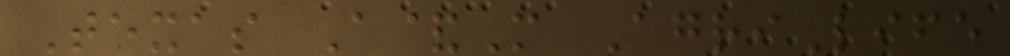Texas A&M AgriLife
